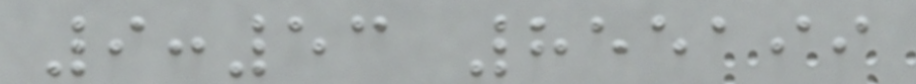9:53 855199
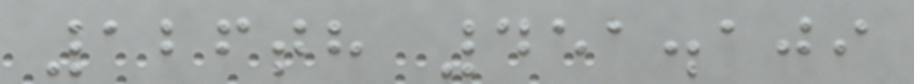126th 451.109
